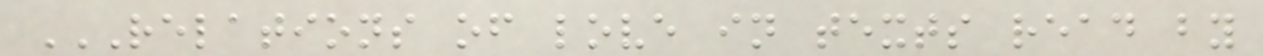RELATIONS OF LOVE IN TEXTS READ BY
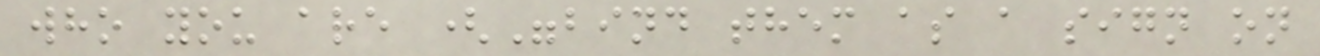who you are ("bind them as a sign on
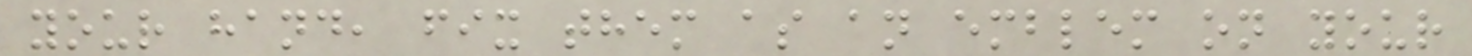your hand, fix them as an emblem on your
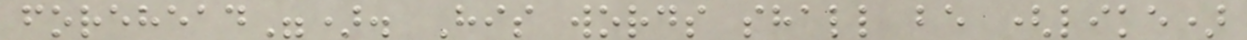forehead"). His words shall be (like)
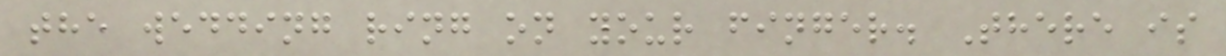the wedding ring on your finger. There is
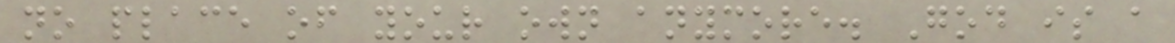no place of your own anymore. God is a
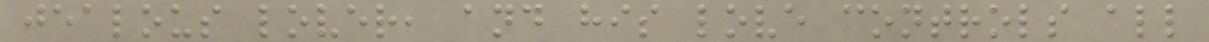jealous lover, and his love controls all
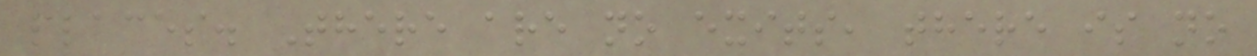places. There are no exits, there is no
